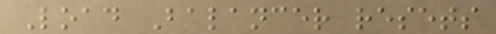Load Balancer resets
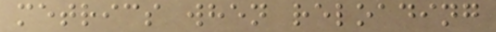metrics when reloading
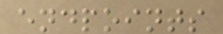endpoints
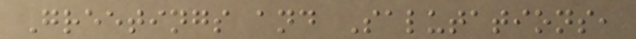Greetings and Salutations,
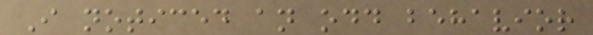I noticed an odd behavior
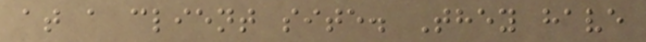at a client site. They have
